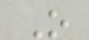O
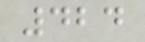424
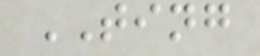TING
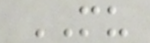MU
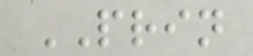PRIN
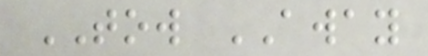TOW AWAY
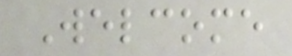Welcome
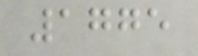1775
